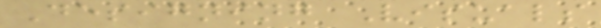Designing Visuals
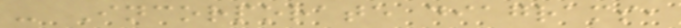- Incorporate diagrams,
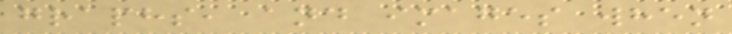graphs, and images when
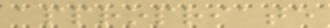appropriate
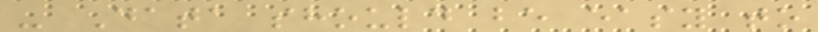- Data should be easy to
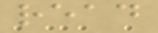read
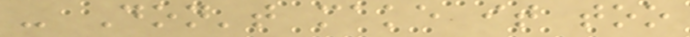- Don't make it too
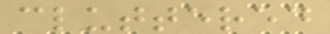cluttered
